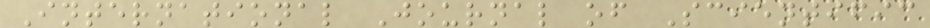International Journal of Scientific
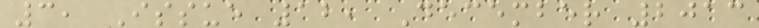3, Issue 12, December 2013
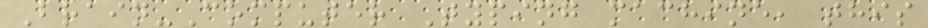Brain-Computer Typing machine, this
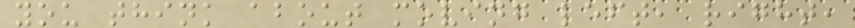you think about moving left, right,
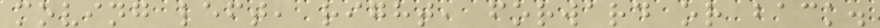moving left, right, forward or back.
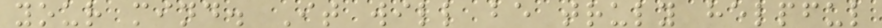your mind. It will be truly helpful
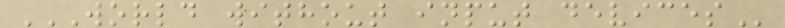WORLD WITHOUT INPUT DEVICES
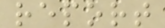report
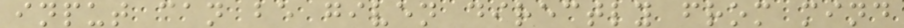input can be given directly from mind
